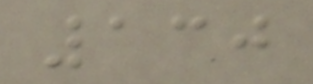130
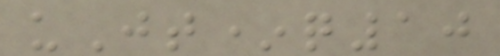uJt*q10
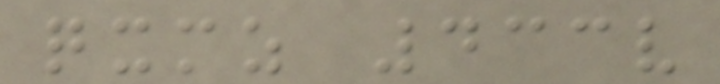qxmz 433v
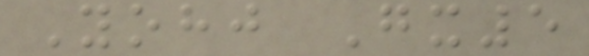Yohj Gx5
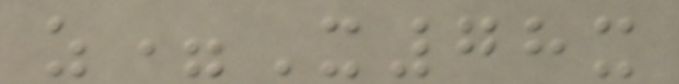z=X78x
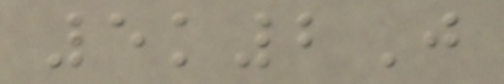5k2J
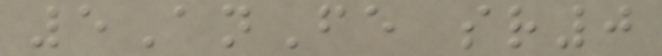5AnFe sr0
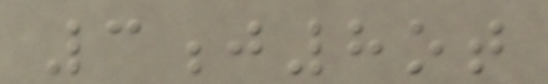3j8ot
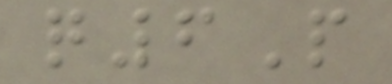q6P
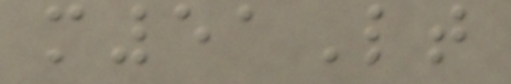m51Lt
